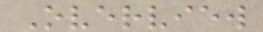Overview
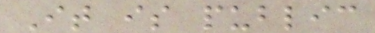It is public
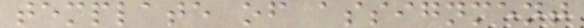template of assignment
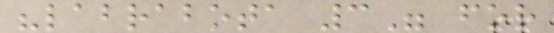"labrabota 3" for
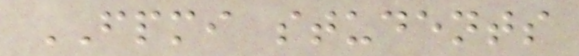FPMI students
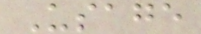Usage
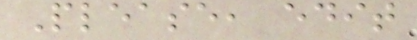Please, edit
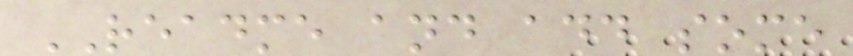README and add some
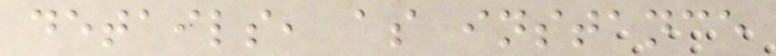details, as instance
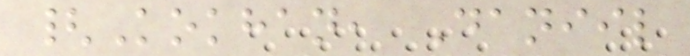{Kokhan, Daniil
